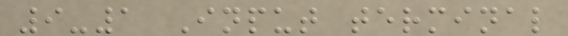9-1 Input terminal
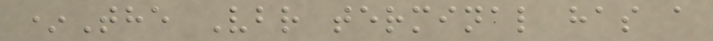*The Vbr terminal has a
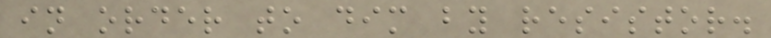in order to dim by resistor.
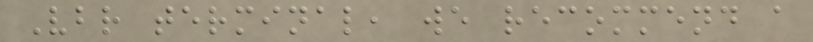Vbr terminal, we recommend a
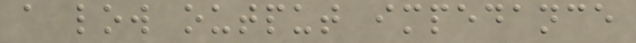a low output impedance
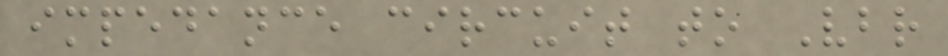impedance circuit to Vbr
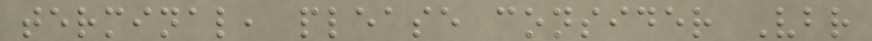terminal, please consider Vbr
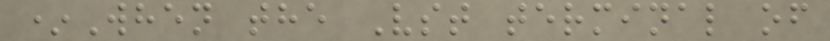*When the Vst terminal of
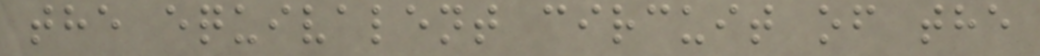the equivalent circuit of the
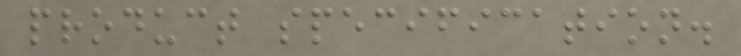product specification.
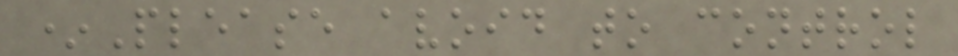*Please avoid to control
